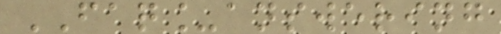FAQ_answering
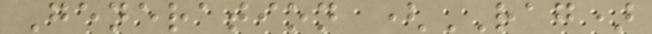Generation (RAG)
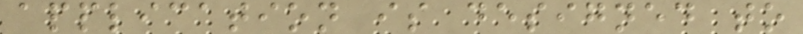application is designed to
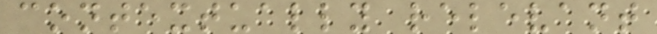contextually relevant
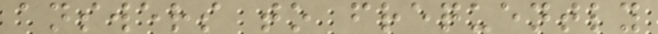answers to frequently
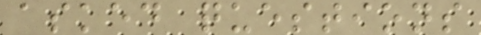asked questions
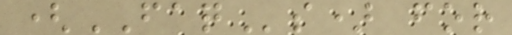(FAQs) for
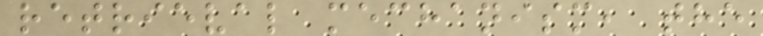retrieval mechanism, the
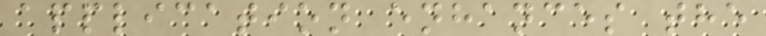application enhances the
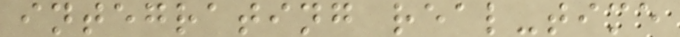integrating real-time
